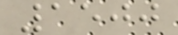1500
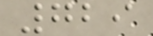729
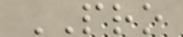PRO
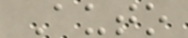Auto
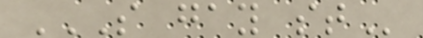S GAY ST
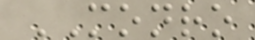MONRO
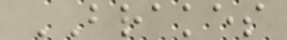BRAKES
